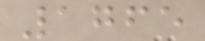1765
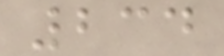234
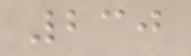230
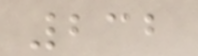232
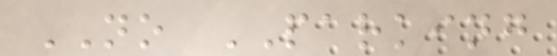NO PARKING
